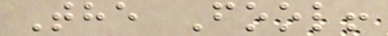The Fool!
